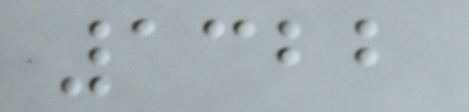1322
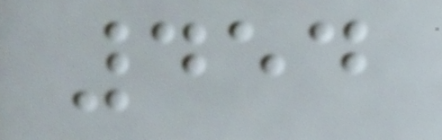454
